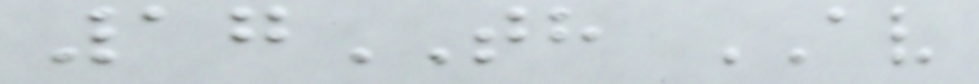17TH AV
